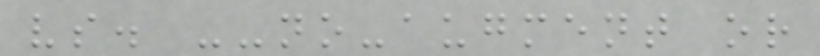vs. --no-augment or
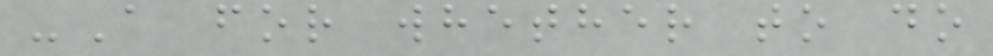-A for whether to do
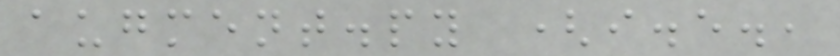augment.py (i.e.,
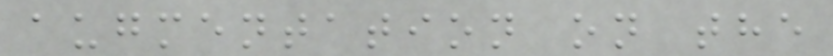augmentation on the
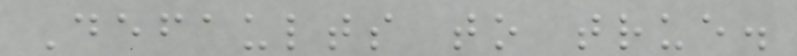Defaults to true.
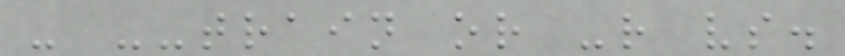- --train or -r vs.
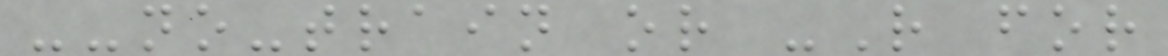--no-train or -R for
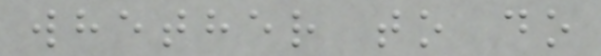whether to do
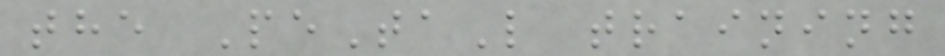the PeTaL training
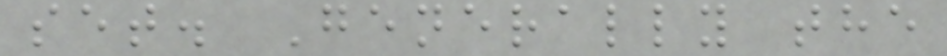set. Generally the
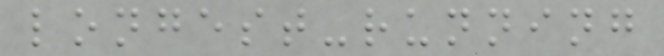longest-running
